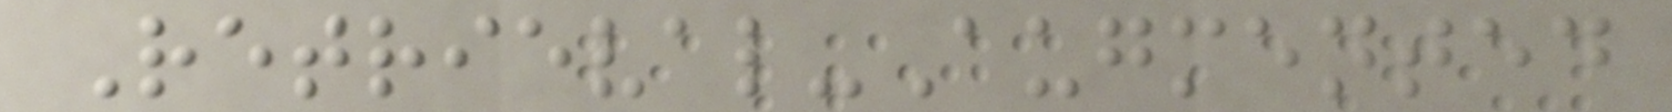Retrieval-Augmented
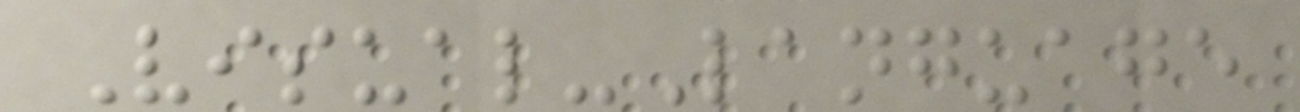Visual-Language
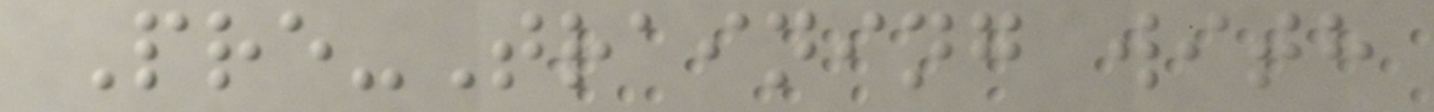Pre-Training with
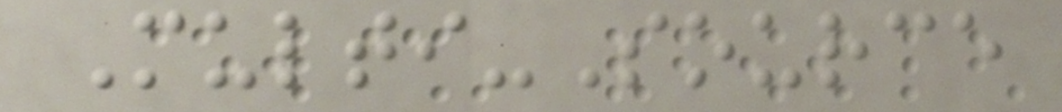Multi-Source
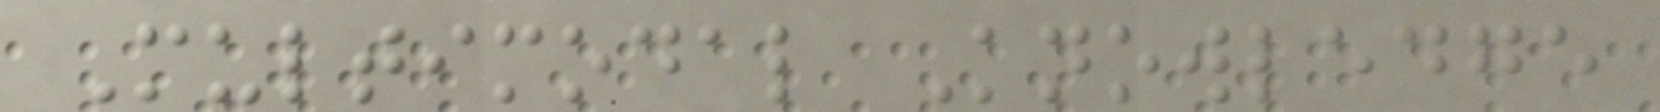Multimodal Knowledge
